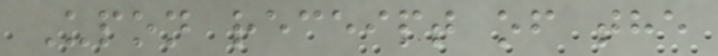Upon receipt of the
